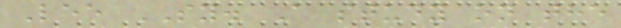Lee SY. A study on the
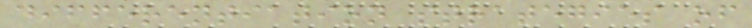differentiation strategies of
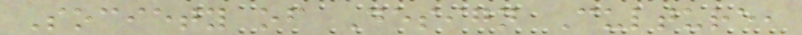Society of Design Culture,
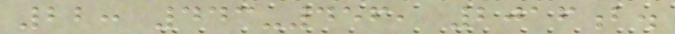22: 443-456, 2016b.
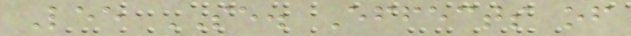Lee SE. Effects of
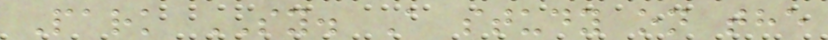Park SY. A study on the
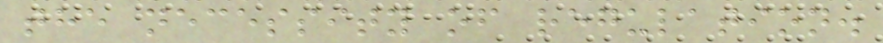the necessity of regulation.
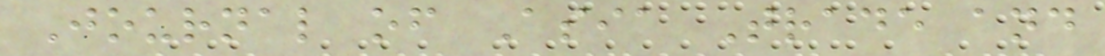Journal of Asia Trade and
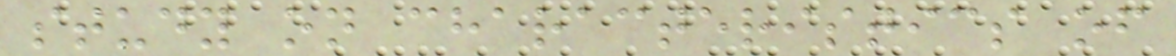study on characteristics of
